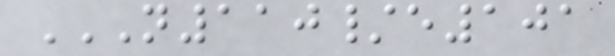N110/E101
